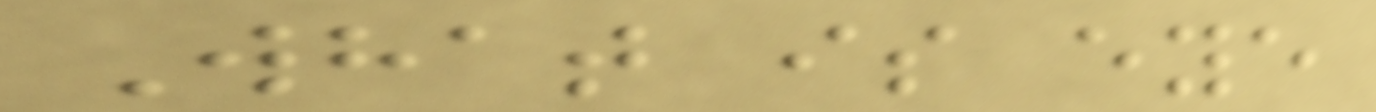What is eye
